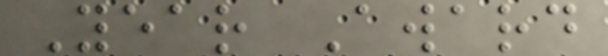Year Award
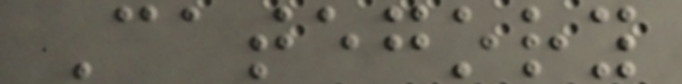Category
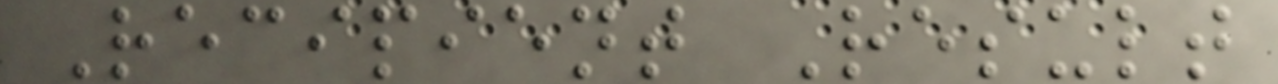Recipient Result
